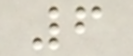6
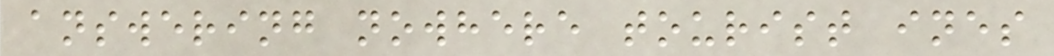answering nowhere tourist ines
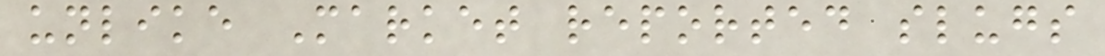unlike Market reported slugs
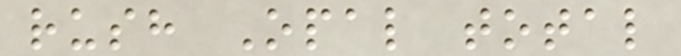rush Opal total
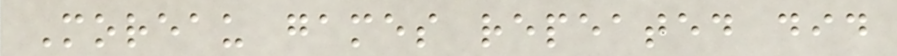Moreau games repeated did
